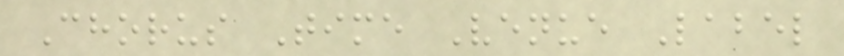Chorus Time Venue Label
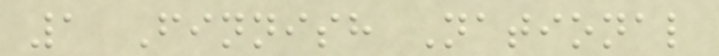1 Finnish National
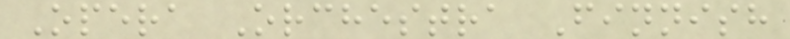Opera Orchestra Finnish
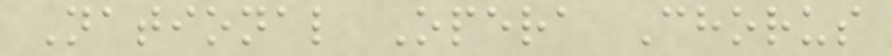National Opera Chorus
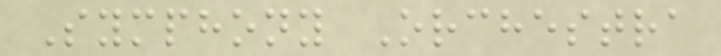Symphony Orchestra
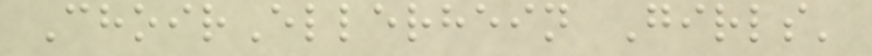ChoirEllerhein Girls'
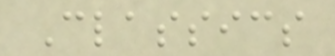Classics
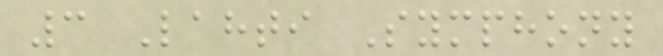3 Lahti Symphony
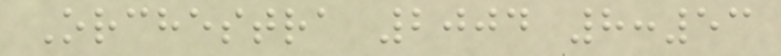Orchestra 2004 8:53
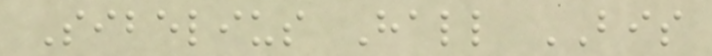Sibelius Hall BIS
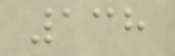138
